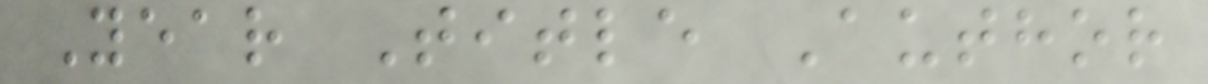Year Title Author
